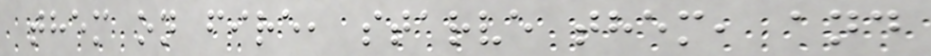them on fire, starve them, and
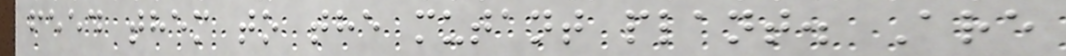feed them to the mutant plant. Are
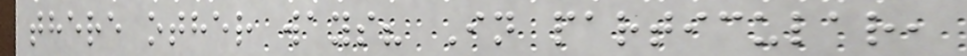there other ways? In particular,
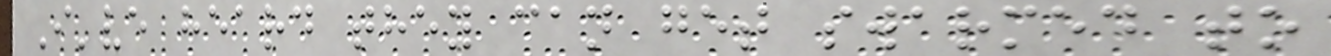I've heard they can get swarmed to
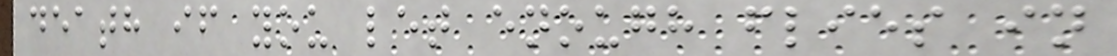death if you let enough flies in
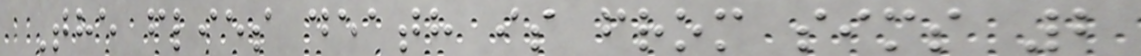The flies death is from sims 2
